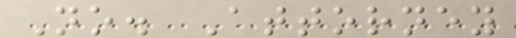No. Attorney
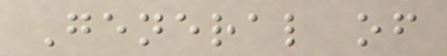General of
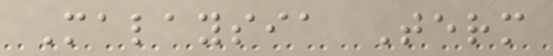Malaysia Term
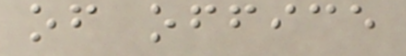of office
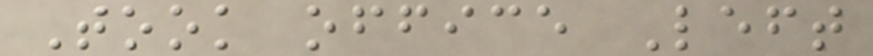Took office Left
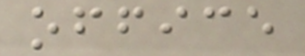office
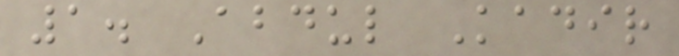1. Abdul Kadir
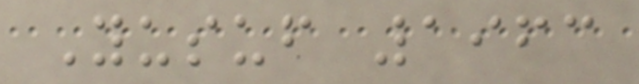Yusuf 1963
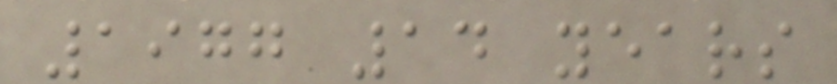1977 14 years
